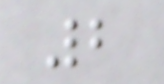2
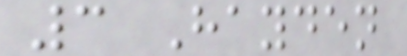3 Hayden
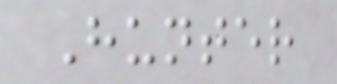Hunter
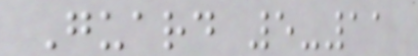Guard 5-11
